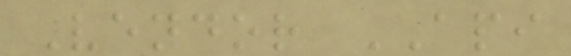Vendor API
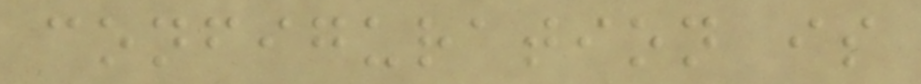configuration is
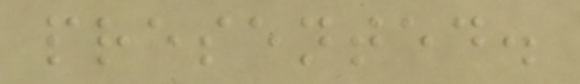presented.
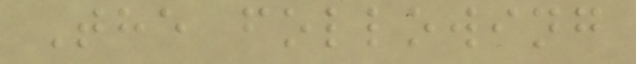The following
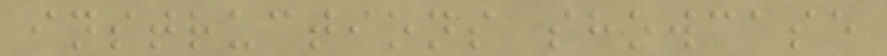instructions showcase
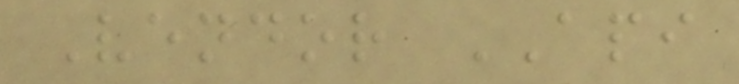Vendor API
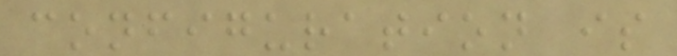configuration is
